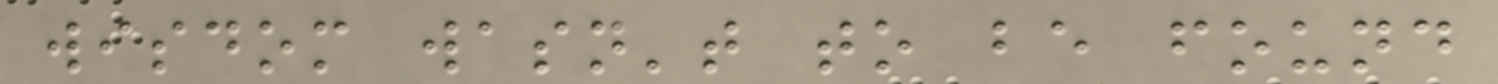wisdom wasn't to be found
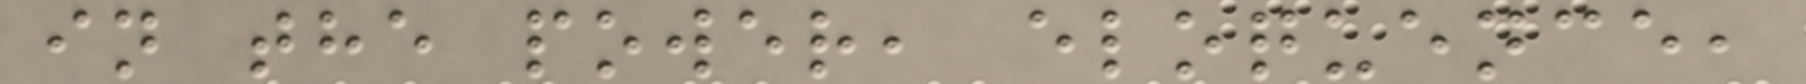in the power, eloquence,
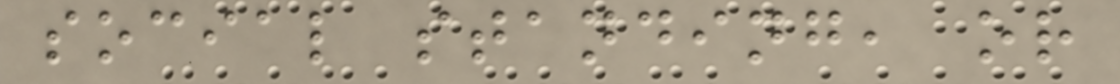social standing, or
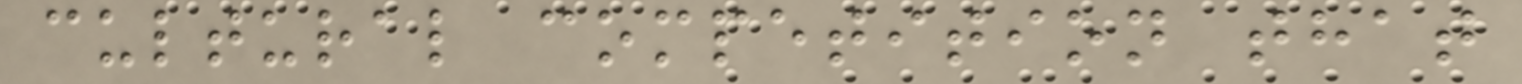cultural competition that
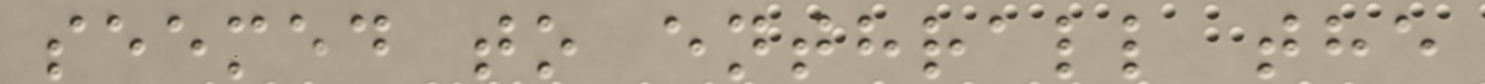seemed to enthrall the
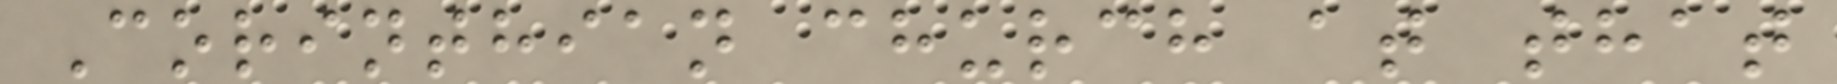Corinthian church at that
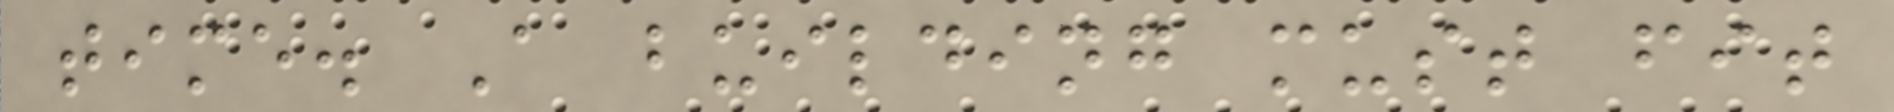time. A building must fit
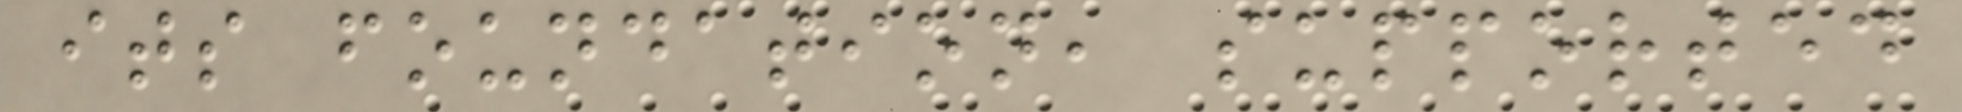its foundation, supported
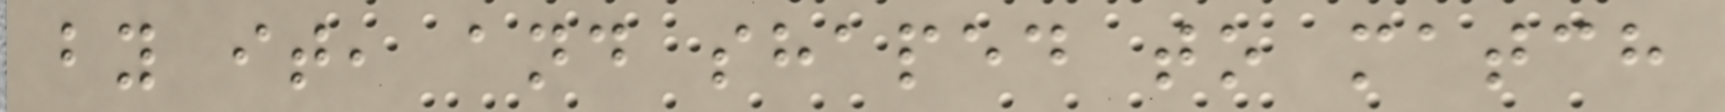by it, and shaped to match
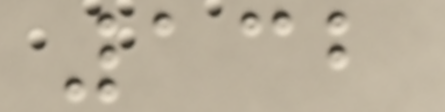132
